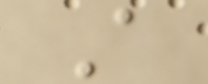A
